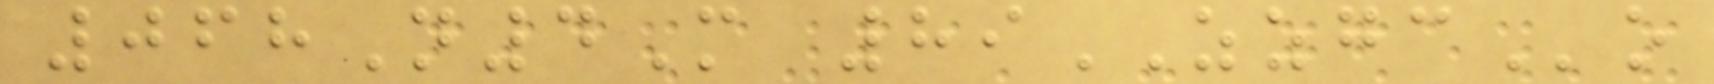068N4M 89ZZGCo
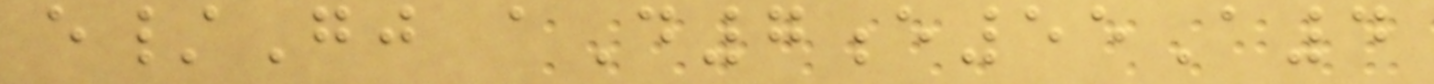e/Gj aD7e55A4
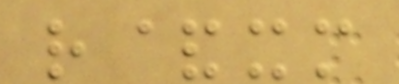r&xm
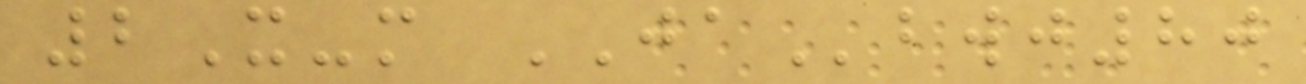2X-m JAbwj80
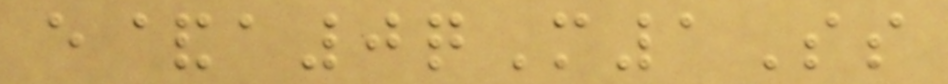e&a0qM1Ss
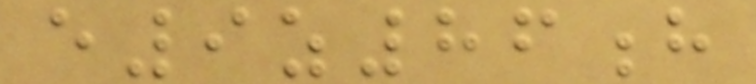e9z86h
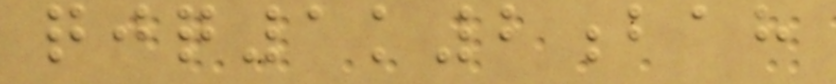qjq1k2bah
